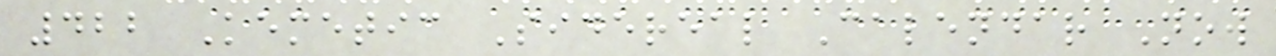422 Kemetic Sidereal Calendar Now
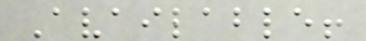Available!
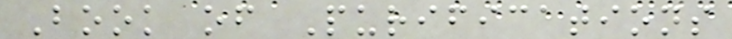Book of Purifications
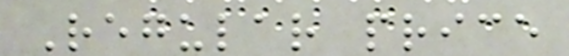Regular price
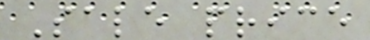Sale price
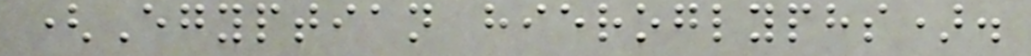(Egyptian hieroglyphs).
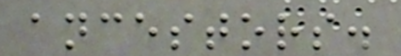ancestors.
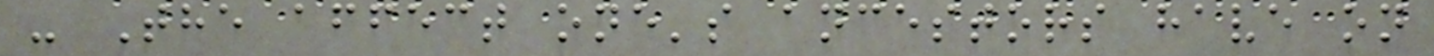- The affect one's ancestors have on
